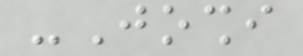-Joshi
